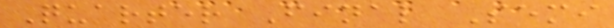Quarter Final Semi
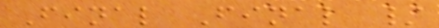Final Final /
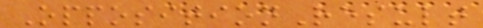OppositionResult
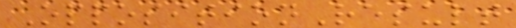OppositionResult
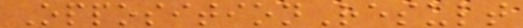OppositionResult
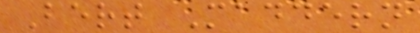Bert Maddern
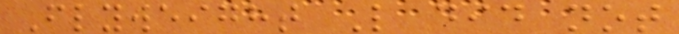Flyweight L did not
